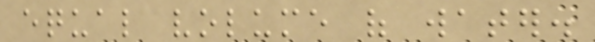equal volume of water.
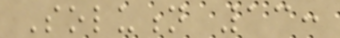Solution 13:
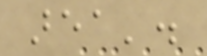area'.
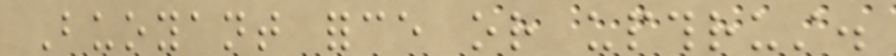Buoyant force or upthrust.
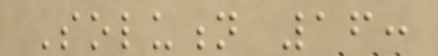Solution 16:
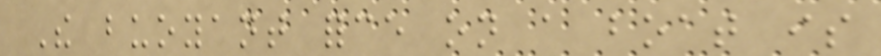The buoyant force on a boat is
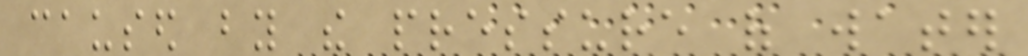caused by the pressure of water
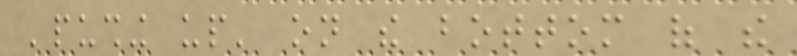'pushing up' on the bottom of the
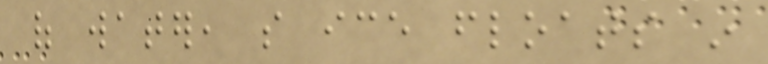of water, so ice floats in
